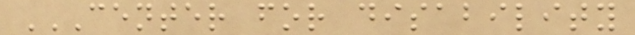CENTER FOR DISABILITY
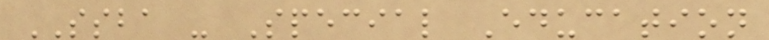SSBA - Special Education
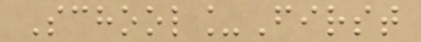School_First
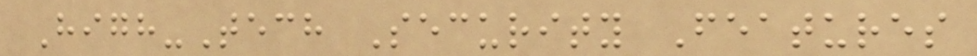High-Tech Security Features
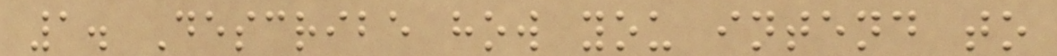1. Describe how you intend to
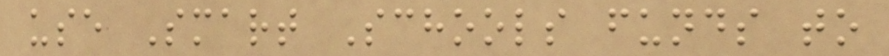use Smart Schools funds to
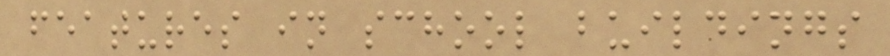features in school buildings
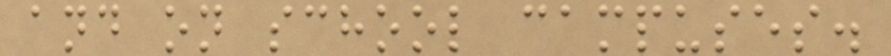and on school campuses.
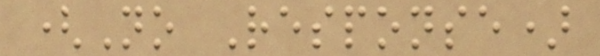(No Response)
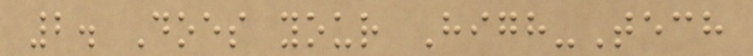2. Does your High-Tech
